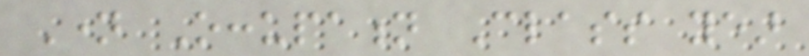Name Occupation Class year
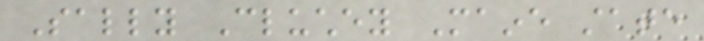Sally Cluchey Maine state
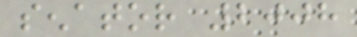senator 2008
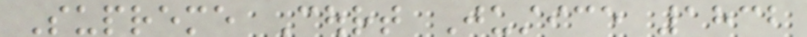Supreme Court Justice 1832
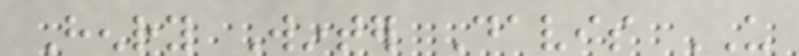Henry Winter Davis US
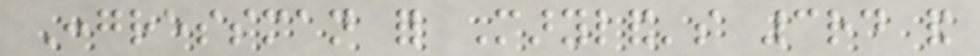Congressman for Maryland's 3rd and
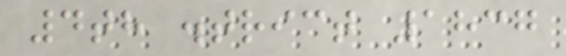4th district 1837
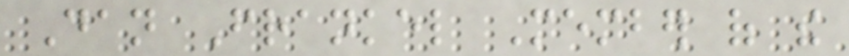Dan Frankel Member of the
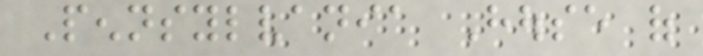Pennsylvania House of
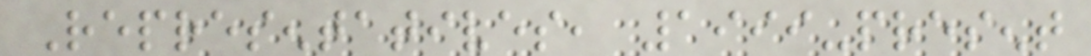Representatives, 1999-present
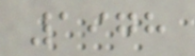1978
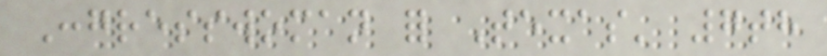Congresswoman for Texas' 7th
